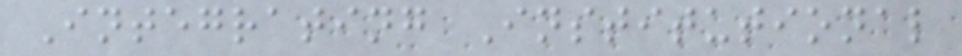Integrating Institutional
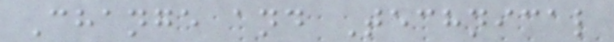Change and Technical
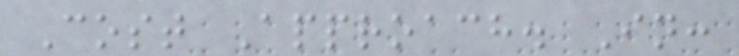Cost Approach. In:
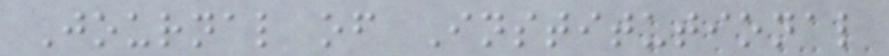Journal of Institutional
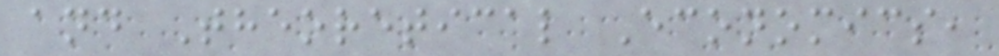and Theoretical Economics,
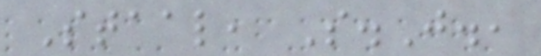Staal, S.J.,
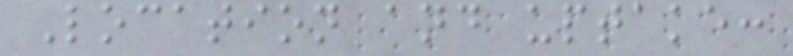Location and uptake:
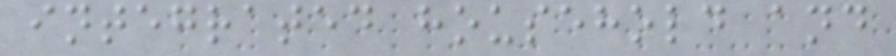integrated household and
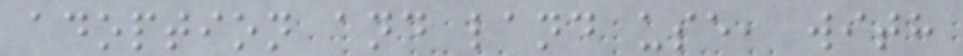adoption and land use, with
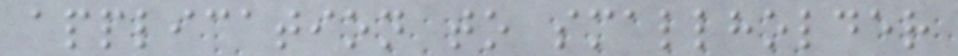application to smallholder
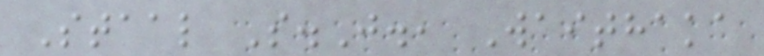Staal S.J., Waithaka
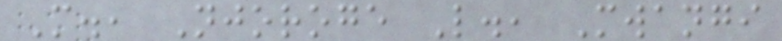M., Njoroge L., Mwangi
